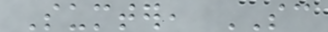Sumter, SC
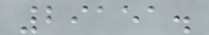29151.
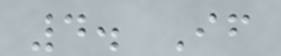4. If
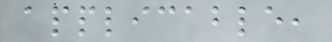applicable,
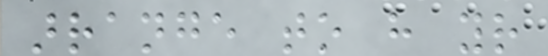arrange to have your
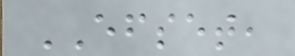EFSET,
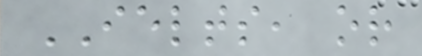IELTS, or
